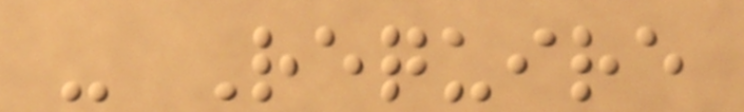- Require
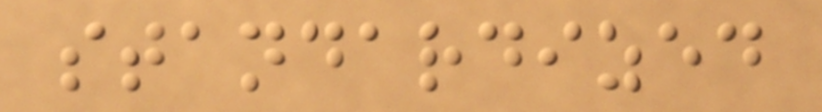standardized
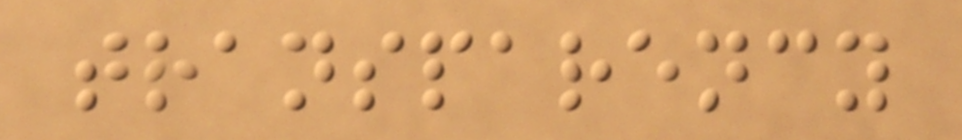transparency
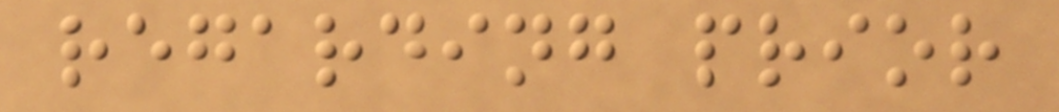regarding prior
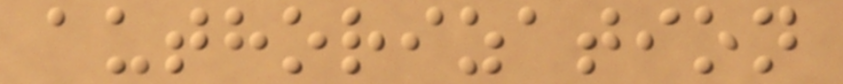authorization
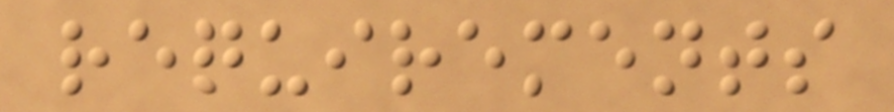requirements
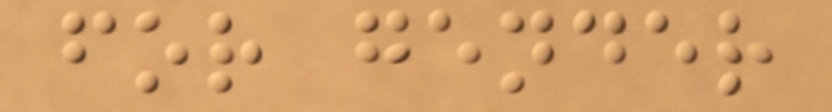for gender
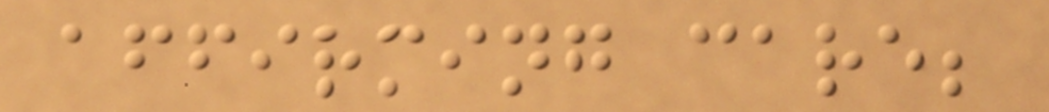affirming care;
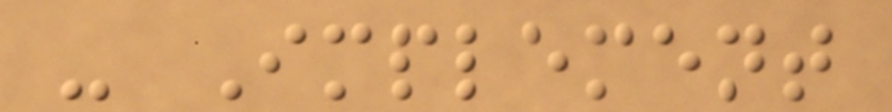- Implement
